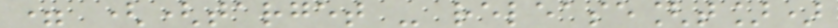= ((target - release[t])
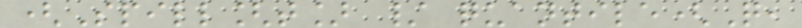(Spill[t] / quantile(Q,
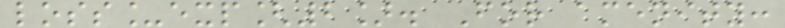loss_exp[2]. For amenity:
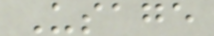Usage
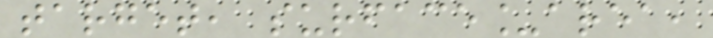target, surface_area,
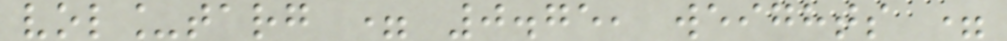vol_targ = 0.75, weights =
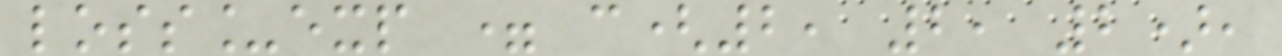loss_exp = c(2, 2, 2),
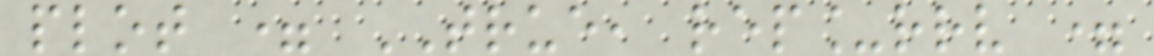plot = TRUE, rep_rrv =
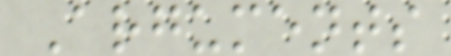Arguments
